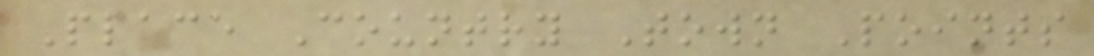Place Country Town Points
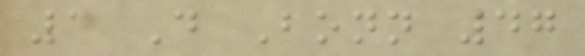1 D Bonn 47
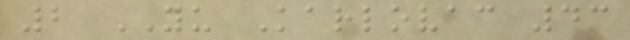2 YU Karlovac 43
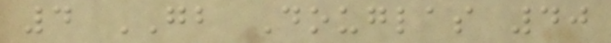4 GB Douglas 40
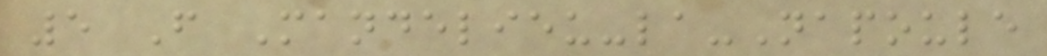5 F Mandelieu-la-Napoule
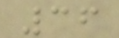36
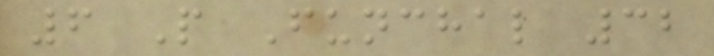6 P Funchal 32
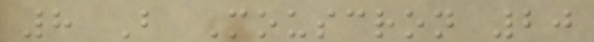8 B Mouscron 20
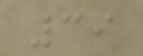39
